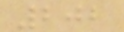202
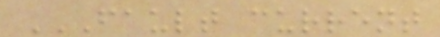FAULT CURRENT
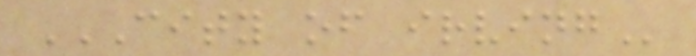CITY OF IRVING
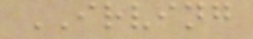IRVING
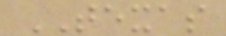TEXAS
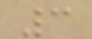3
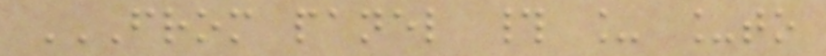FROM PANEL # _ _TO
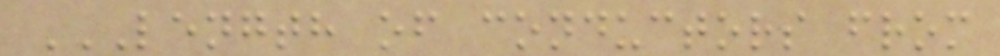LENGTH OF CONDUCTORS FROM
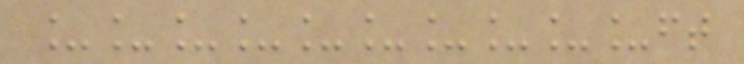__________ft
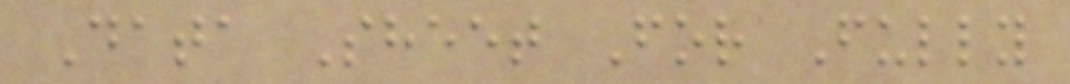Data Sheet For Fully
